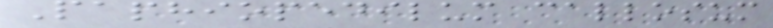Paphiopedilum callosum
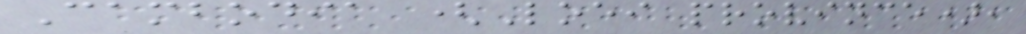Cambodia (Loei province),
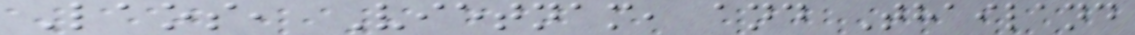Laos, Vietnam, and Thailand
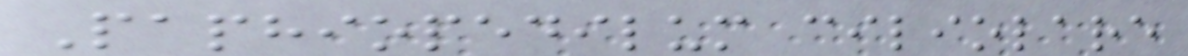Paphiopedilum ciliolare
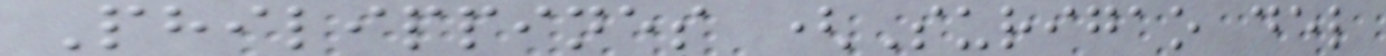Philippines (Surigao del
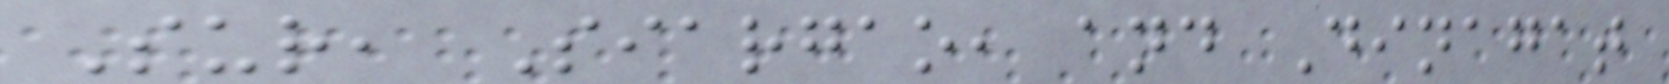Sur, Siargao, and Dinagat
